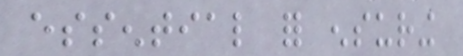essential for ensuring
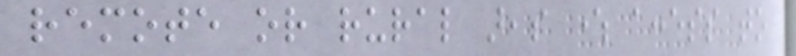remote or rural areas where access to
